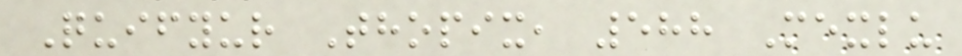Quifyur Thopix, 588 Mexlu
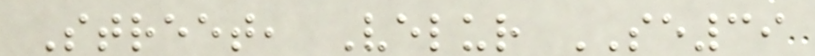Street, Velur SE39
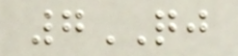7QJ
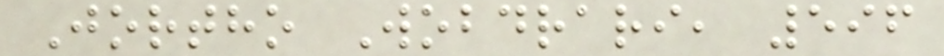Jortho Wobdrari, 596
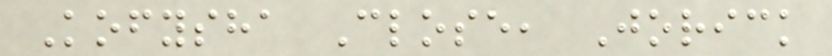Kofysha Close, Jorick
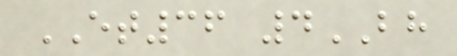ET36 4BH
